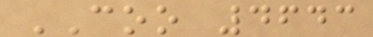COO 4643
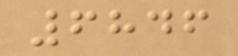6846
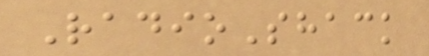RadioShack
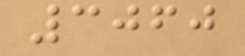3060
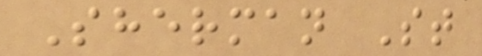Sherman St
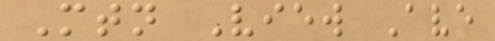Mtn View Ave
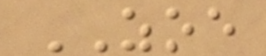ZOE
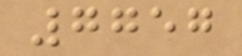7757
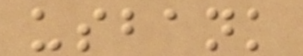usbank
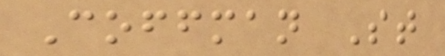Coffman St
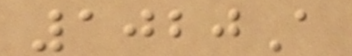1020A
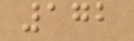172
